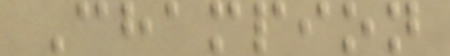Champion
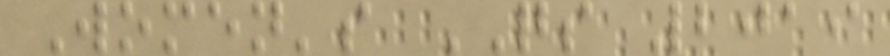Women's QS 2019
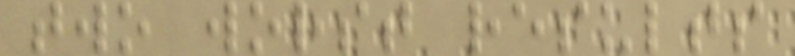two worst results
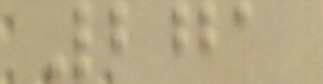271
